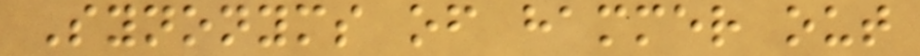Synonyms of hammer out
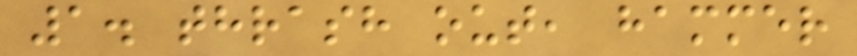1. thrash out, hammer
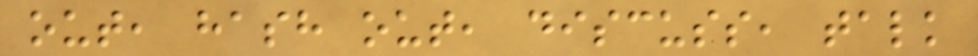out, hash out, discuss, talk
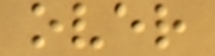over
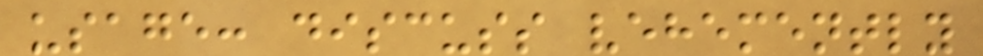usage: discuss vehemently
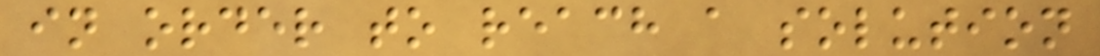in order to reach a solution
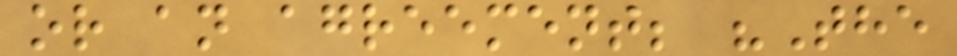or an agreement; "The
